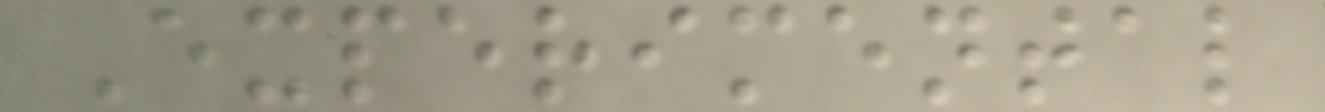Experimental
